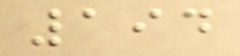194
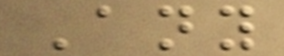Any
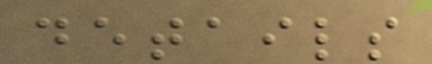details
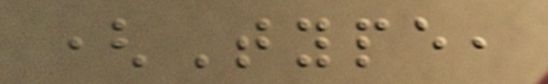(Type,
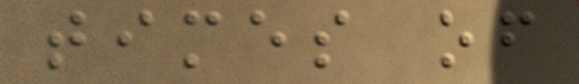times of
